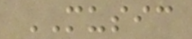MUSIC
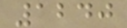1240
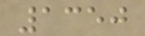1350
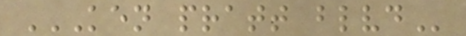KEN PRATT BLVD
